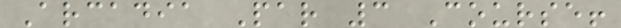Arcadia Par 3 Course!
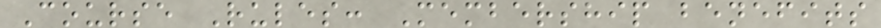Course Rules: Membership benefits
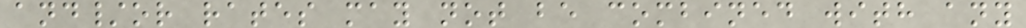and/or rates may not be combined with any
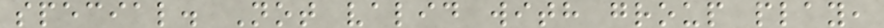special. Not valid with group play,
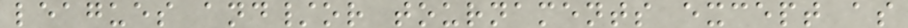leagues and/or tournaments except as
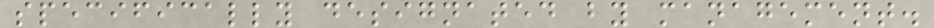specifically designated by management.
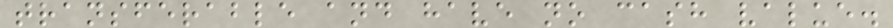transferable and have no cash value.
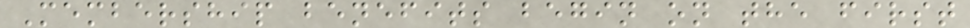Membership benefits begin on the first
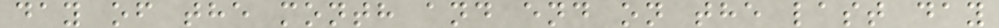day of the month and end on the last day
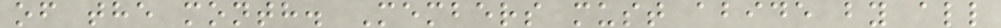of the month. Members must abide by all
